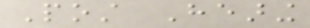Post Hearing
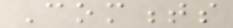Comments
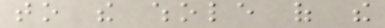to the whole of the
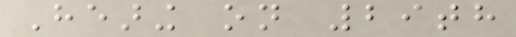Hearing on 29th
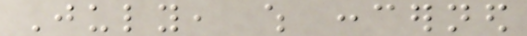July, which concerned
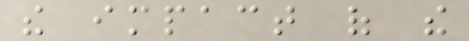the impact of the
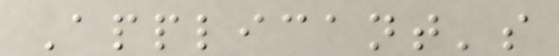Applicant's
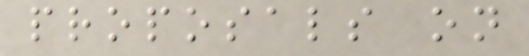proposals on
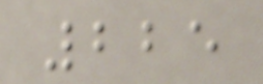225
